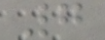7
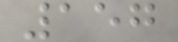157
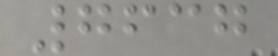7637
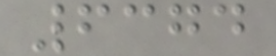6374
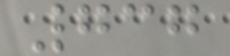737
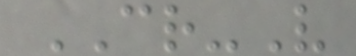CR-V
